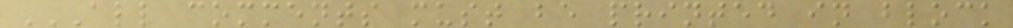ALL COMMENTS MUST BE PRINTED IN BLOCK
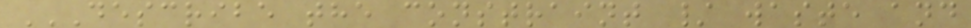DESCRIBE THE CONSTRAINT / WASTE AND
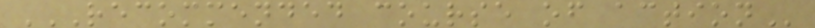RECOMMENDED COURSE OF ACTION
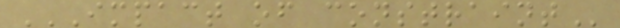IMPACT OF CONSTRAINT
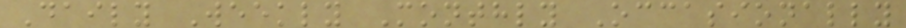Daily Weekly Monthly Occasionally
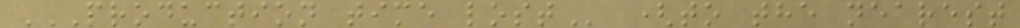PRODUCTION TIME LOST (to the nearest
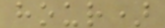hour)
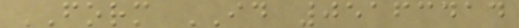FORM ID 05163414
